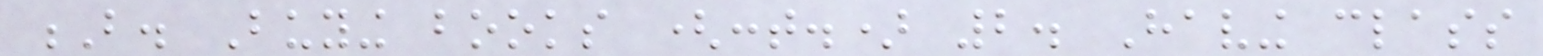B. Buying books (cont.) 2. Having class
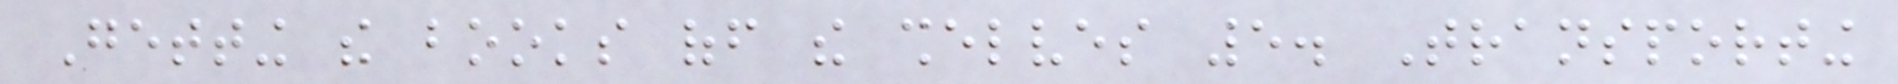Getting the books off the shelves 5. Transporting
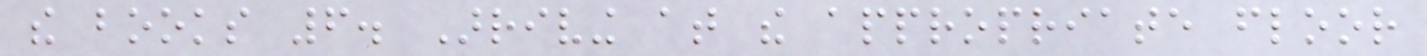the books 6. Arriving at the appropriate floor
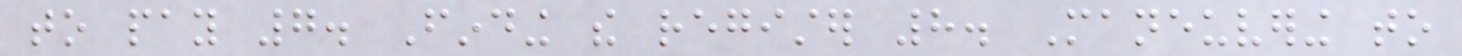to pay 7. Finding the register 8. Maneuvering to
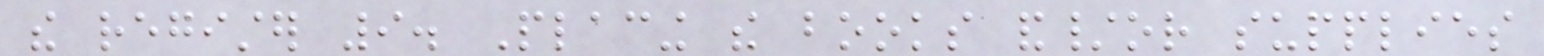the register 9. Placing the books and/or supplies
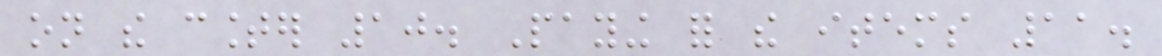on the counter 10. Paying for the items 11.
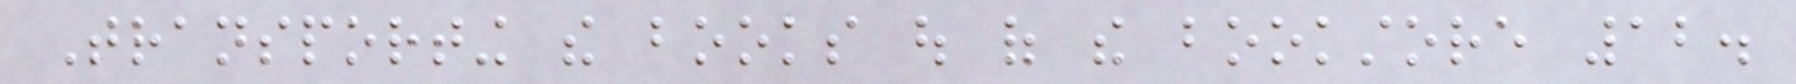Transporting the books out of the bookstore 12.
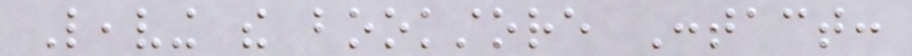Leaving the bookstore Contact:
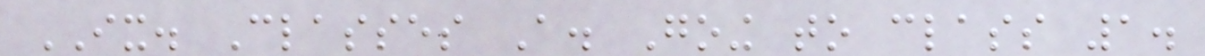IX. Classes A. Going to class 1.
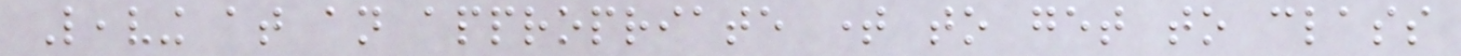Leaving at an appropriate time to get to class
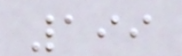199
